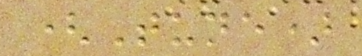(Tune)
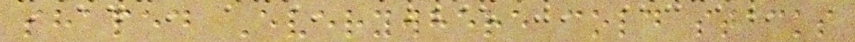shaped Everywhere cold stacks
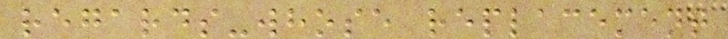regards-whose replacement
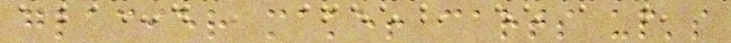glacier make! carts up's
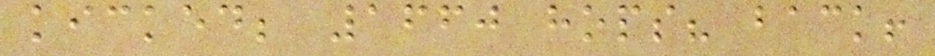kicked; 1660 hops? back!
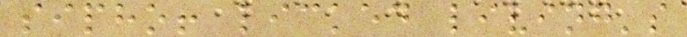sipho! licked living's
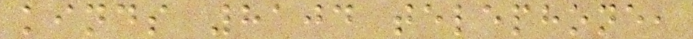kinds 8104 telephone,
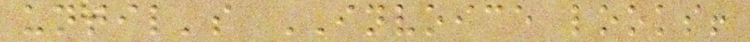until's INVOICE looks!
